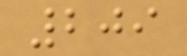209
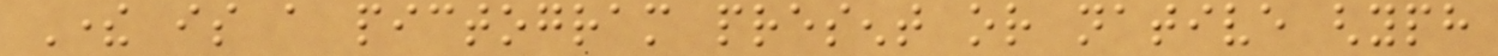There is a pictogram present or native ghyph
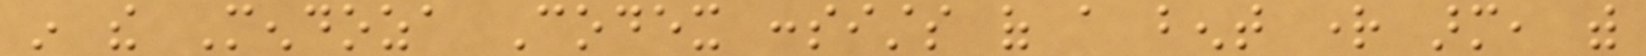in the Mendoza Codex consists of a bent right arm, with
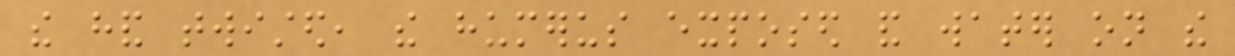the hand twisted, the humerus exposed and water on the
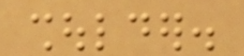shoulder.
